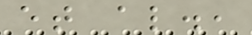et al.,
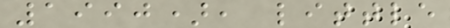1990), little
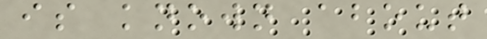is known about
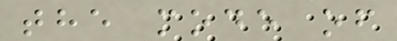the mode of
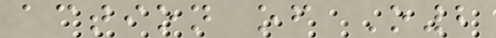action of O2
